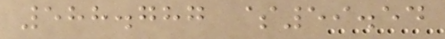588.787 $59.54
